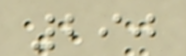290
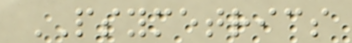PSYMETRICS
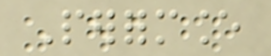Performance
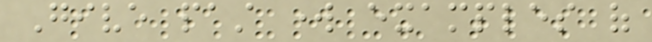Give past work examples of
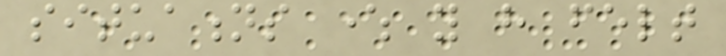situations where you have felt
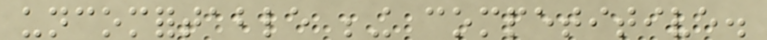uncomfortable being competitive.
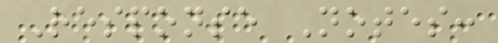Response Notes:
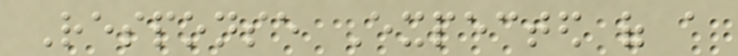Response Expected of a
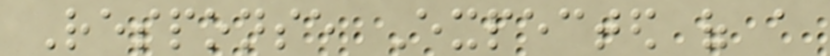Response Expected of a
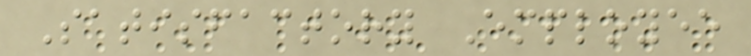Satisfactory Employee
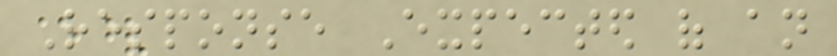Response Expected of an
